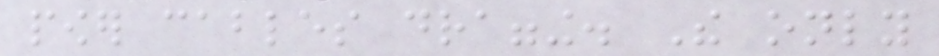power cables dragging. The only
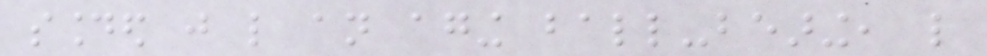sounded just like an aging ball-bearing, like
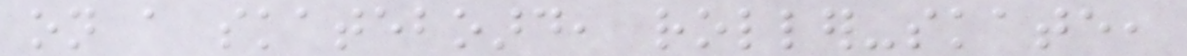on a skateboard, roller-skate,
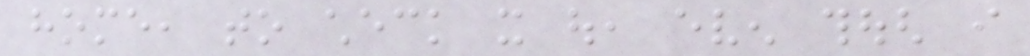home, to check it out, even though i
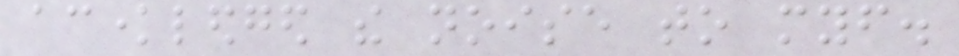acknowledged the noise to myself.
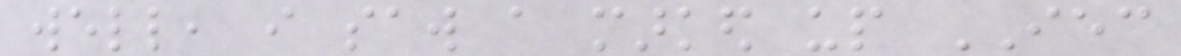well, i saw a marked up IEC
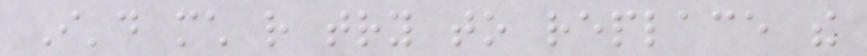I'd much rather try to replace the
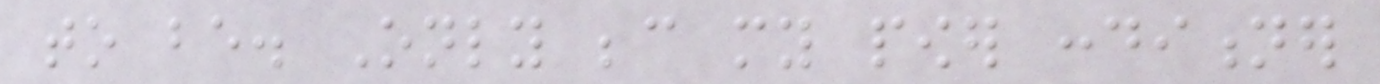to be. Only because my power conditioner
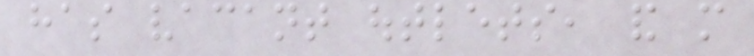has vacant outlets, and more
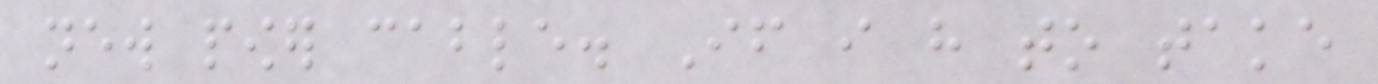new power cable. If i have to take
